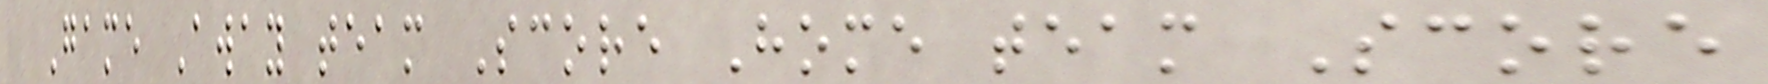Game Away team Score Home team Score
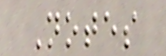Notes
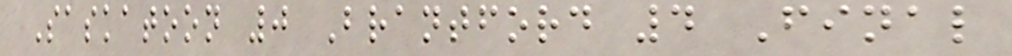Saskatoon 0 Brantford 4 Final
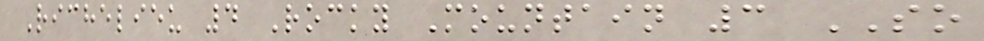Richelieu 4 Rocky Mountain 3 SO
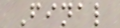Final
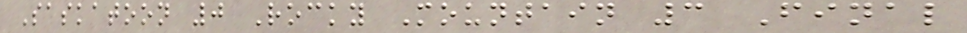Saskatoon 0 Rocky Mountain 3 Final
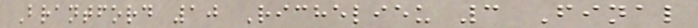Brantford 10 Richelieu 3 Final
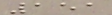151
